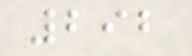292
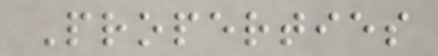Properties
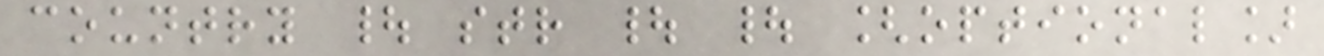country | str | | [optional]
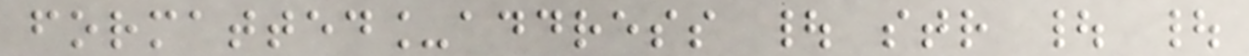formatted_address | str | |
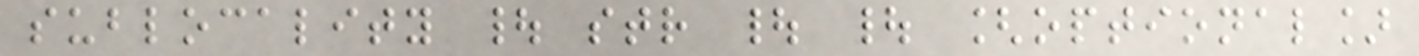sublocality | str | | [optional]
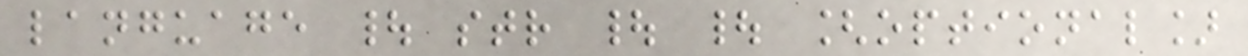language | str | | [optional]
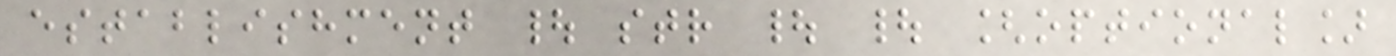establishment | str | | [optional]
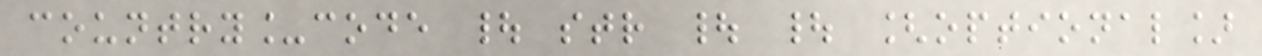country_code | str | | [optional]
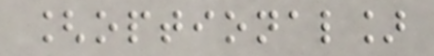[optional]
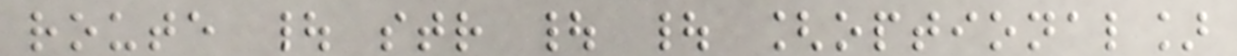route | str | | [optional]
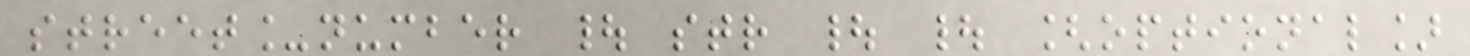street_number | str | | [optional]
